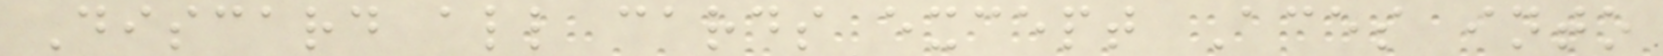Discard all cards except Aces into
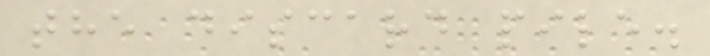the discard pile.
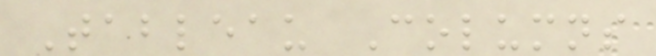Tableau Columns
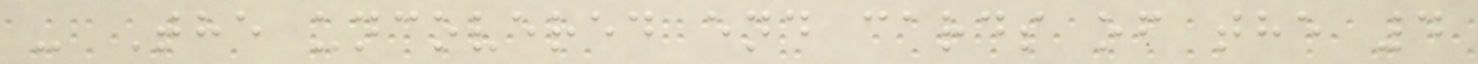- The uncovered end cards of the 4
